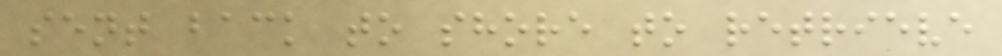sent back to shore to retrieve
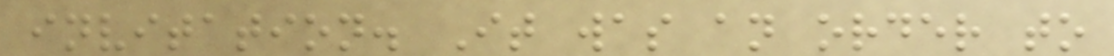invitation. It was an order to
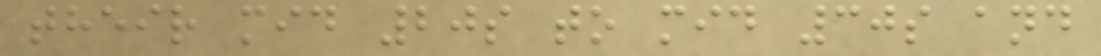their mid 20s to mid 30s and
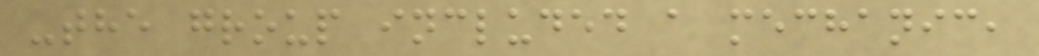-the group included a mechanic,
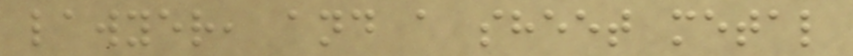lawyer, and a sheet metal
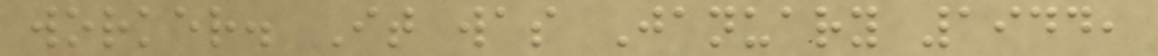worker. It was January 1944,
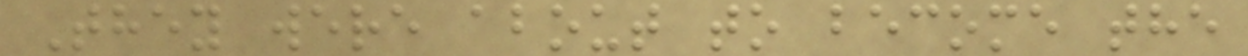They were about to become the
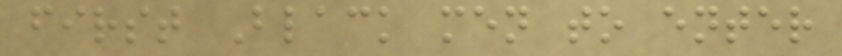first Black men to enter
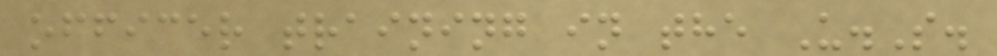officer training in the U.S.
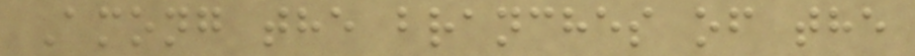Among the branches of the
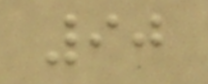90
